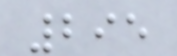295
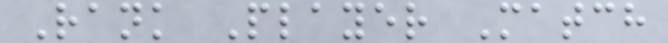Rank Player Match
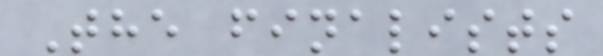The finalists
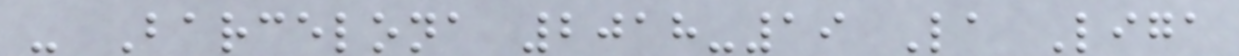- Barcelona 2018-19 La Liga
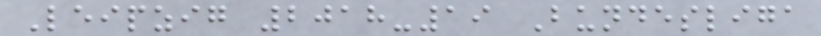Leipzig 2018-19 Bundesliga
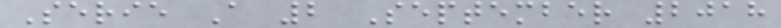Serie A 2 September 2018
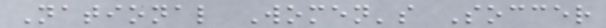National Women's Soccer
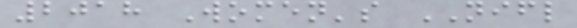2018 Women's NIFL
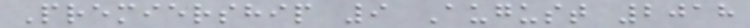Premiership 9 August 2018
